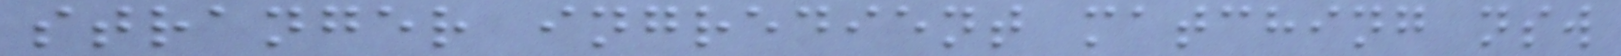stranger ingredient matching nsw
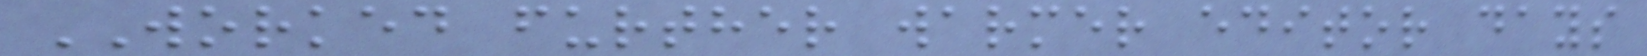WORKED further warmer editor days
